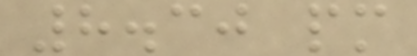8.30 pm
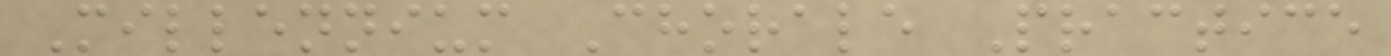Millennium Chorale Practice
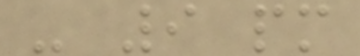- 9 pm
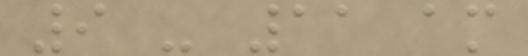9 - 11 am
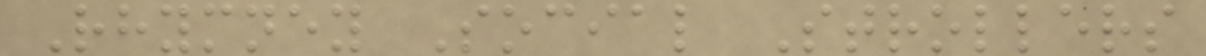Rhymney Social Strollers
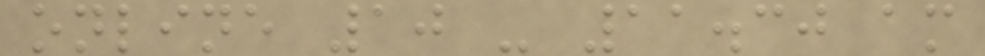online 10 - 11.30 am
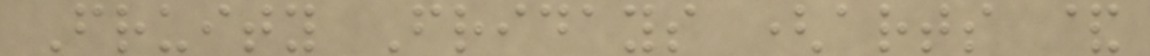Fruity Fridays (arts &
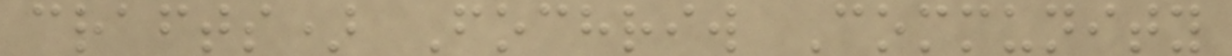crafts) Fochriw Community
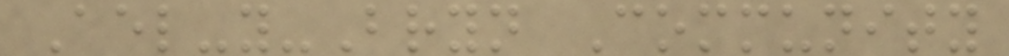Ael-y-Bryn Community
